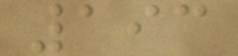193
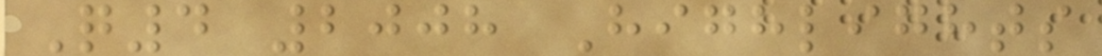Q4 2008 Highlights
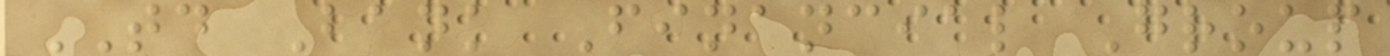TD Bank Financial Group
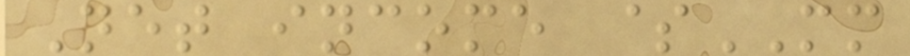Net income $MM
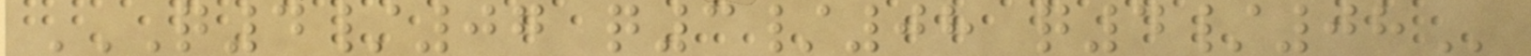Q4/07 Q3/08 Q4/08
